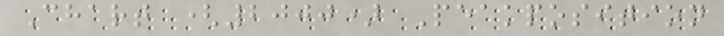Chart (2000) Peakposition
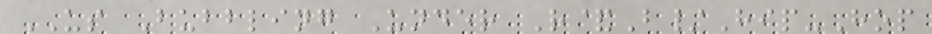US Bubbling Under R&B/Hip-Hop
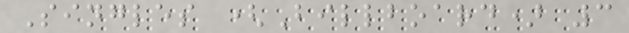Singles (Billboard) 3
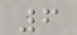6
